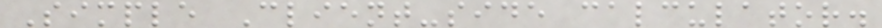Simple Client-side calculator.
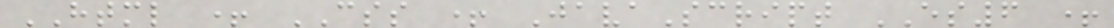HTML + CSS + JavaScript ES6 +
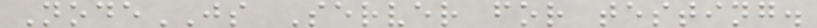NodeJS Server for testing.
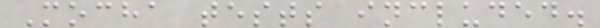Mocha tests included.
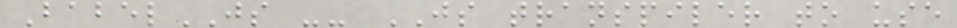BabelJS -- JS transpiler to use
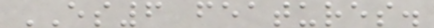ES6 features.
